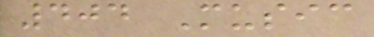404 Music
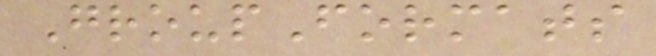GroupFormats
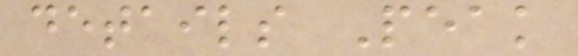details Peak
